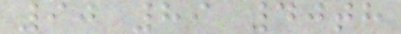90 89 40th
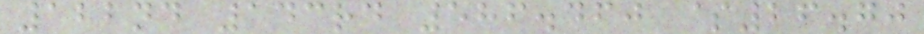122nd 143rd 586.460 $26.70
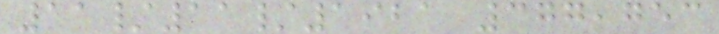11/11/1921 377,753
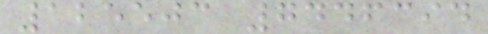125503 7446394
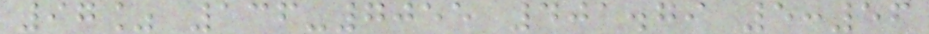97% 136-7055 401.79 5:56
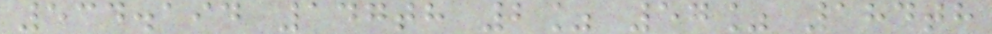534.194 147th 2% 57% 184th
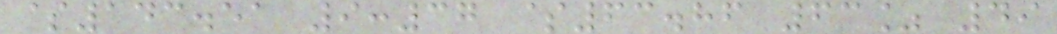$143.51 9:37 $63.86 63% 49
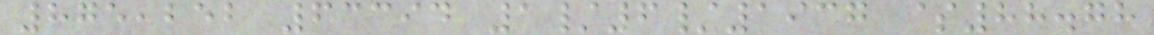875,252 63394 1/6/1937 $88.78
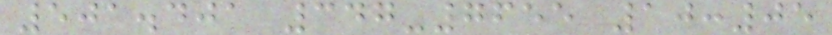501.401 347-7655 10:05
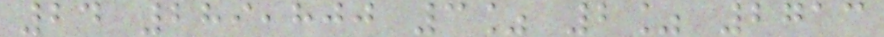24 289,800 3% 2% 2713
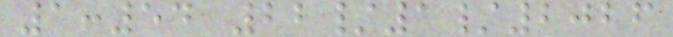1:54 22/1/2026
